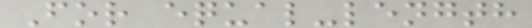For equal-length
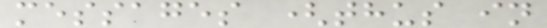messages (thus in
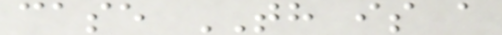case TH is a
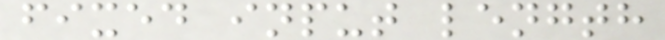fixed input length
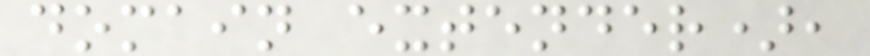domain extender),
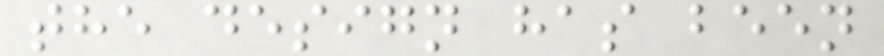the design has been
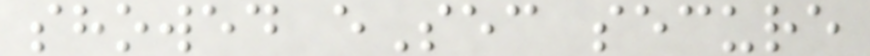showed eSec secure
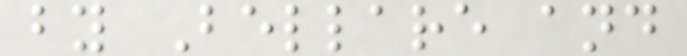by Bellare and
